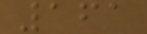161
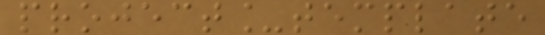project_template
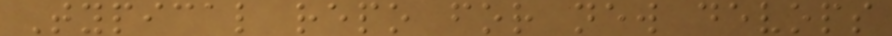Typical repo for new devops
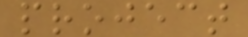project
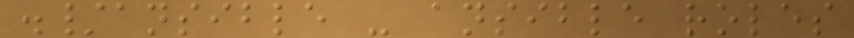./ansible - ansible roles
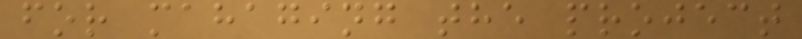for mahaging the project
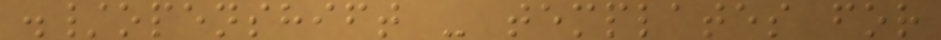./openshift - templates for
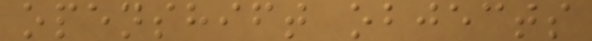openshift objects
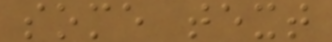some text
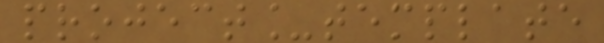project_template
